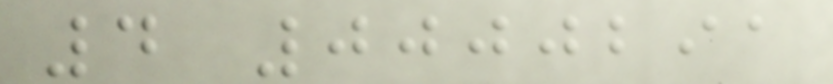4 0000291
